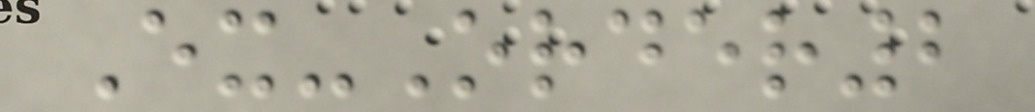Ex-Order2
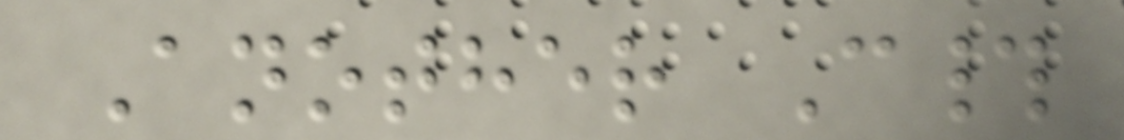Another C#
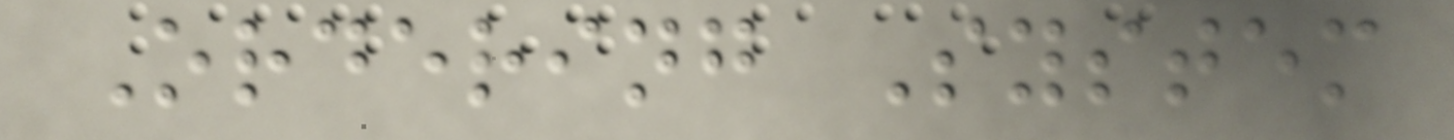Ordering System
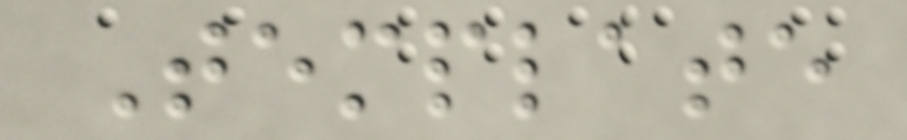Template
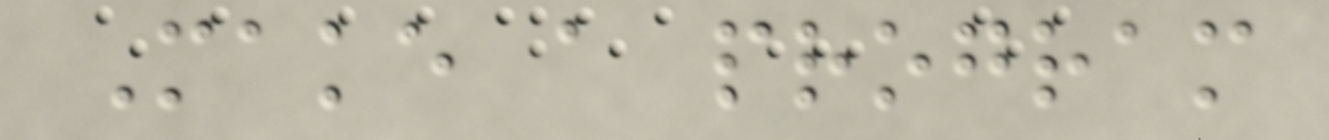Make a program
